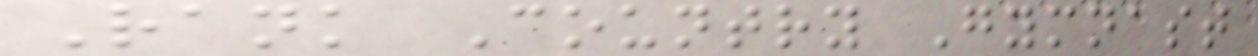Rank Country Gymnast
